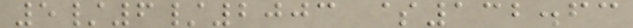5/6/2003 $132.63
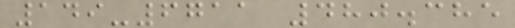149-6711 480.385
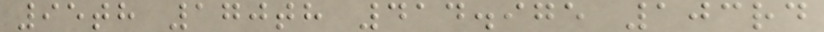95th 170th 414.975 103rd
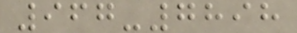967-7898
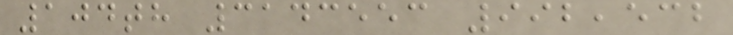104th 3143553 992,532
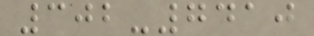302-7410
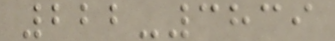222-3839
